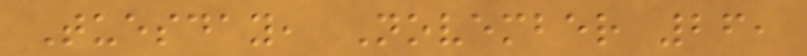Tuesday, November 26,
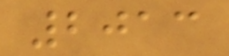2013
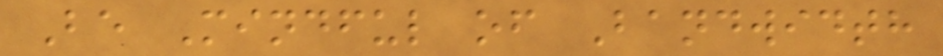Be Mindful of Bandwidth
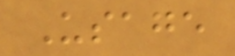Usage
